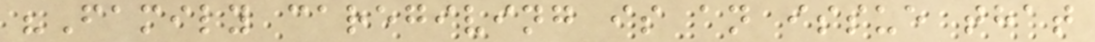"Family caregiving is an issue that
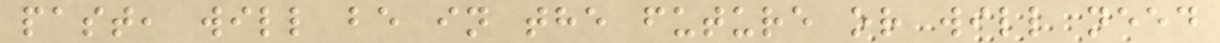past, will be in the future or will need
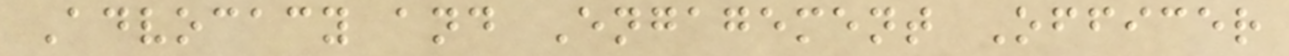Advocacy and Engagement Officer
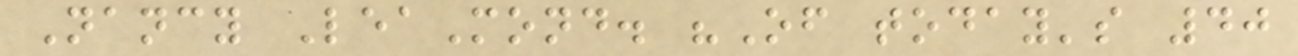Nancy LeaMond. "Of today's 40
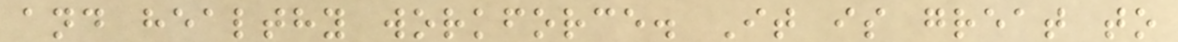and healthy workforce. It is great to
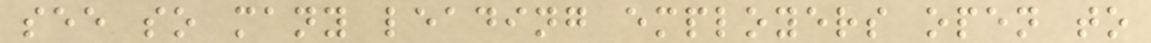see so many leading employers open to
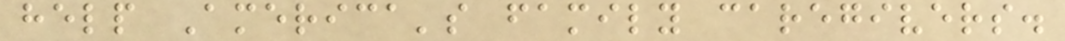help America's family caregivers.
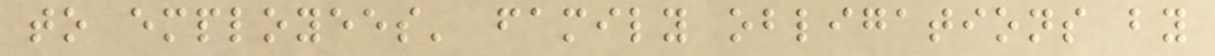to employees' family obligations by
